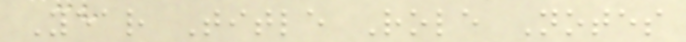Year Title Role Notes
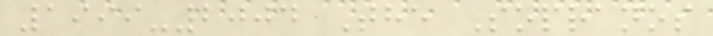1999-2004 The Sopranos
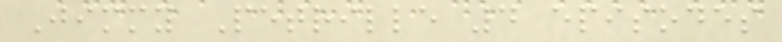Jimmy Petrille 4 episodes
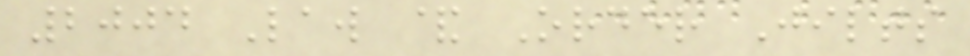2004 Law & Order Jilts
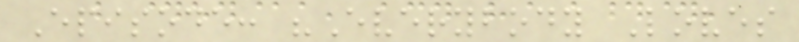Episode: "Everybody Loves
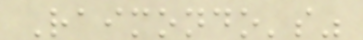Raimondo's"
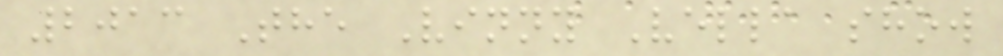2013 The Vinny Vella show
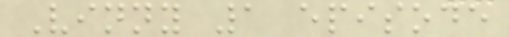Vinny 1 episode
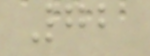72
